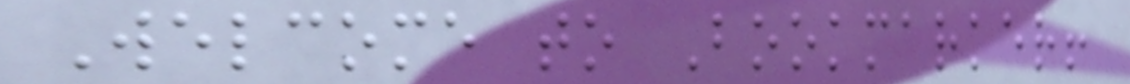Welcome to Bookmarker!
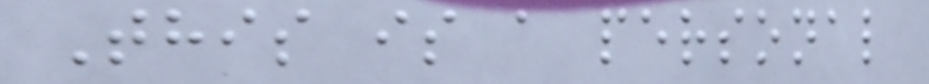This is a personal
